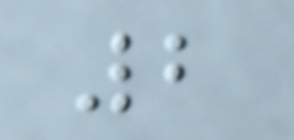2
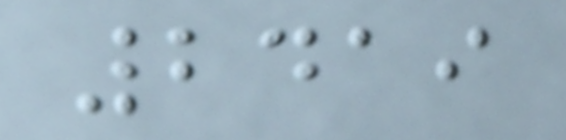2419
